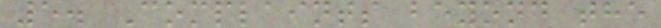5. Complaints beyond the
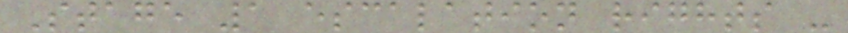Stage 1 escalation rights -
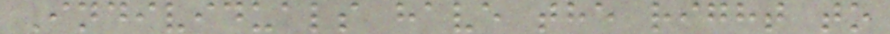Individuals have the right to
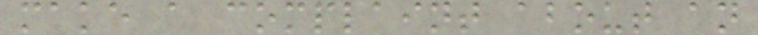make a complaint about an
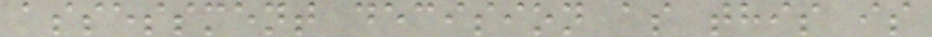assessment decision as this is
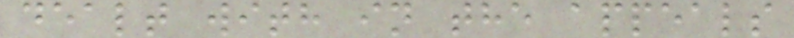dealt with in the appeals
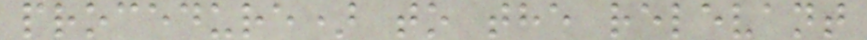procedure) to the relevant
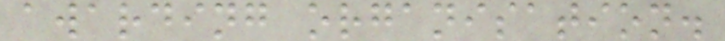awarding organisation.
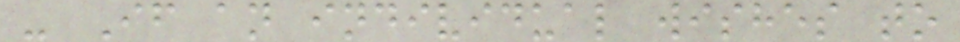- If an individual wishes to
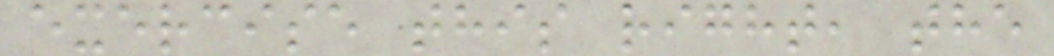exercise this right, the
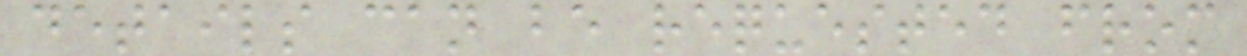details can be requested from
